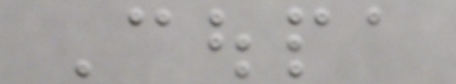Coupa
